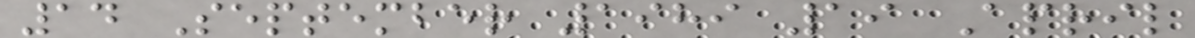14 September 1989 19 April
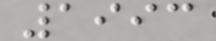1993
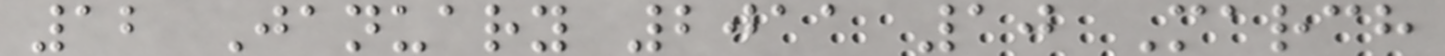12 January 2011 10 March
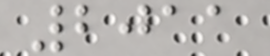2011
